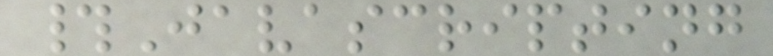#Javascripting
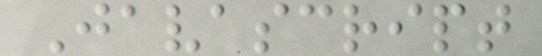Javascript
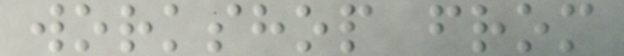workshop from
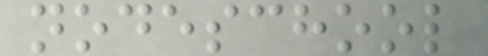nodeschool
